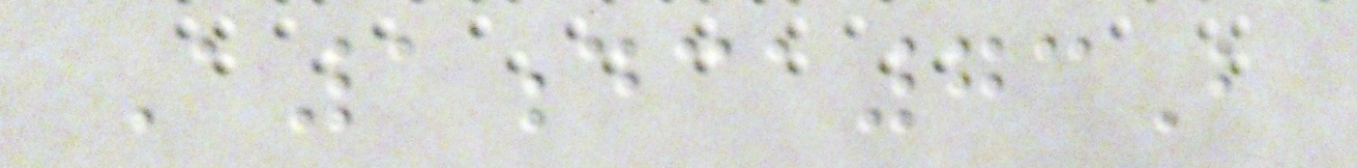A1dca73B
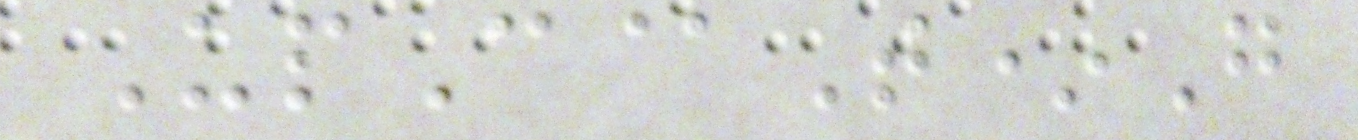UpC@T*G
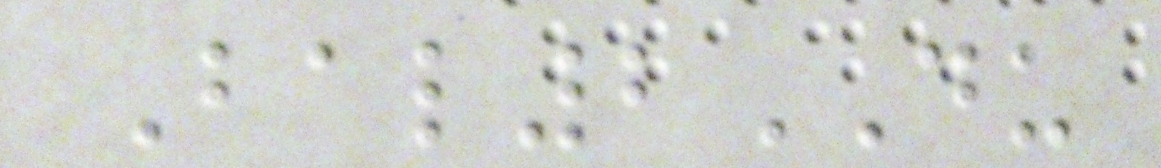Bal2DU
